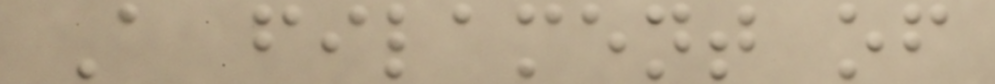A filament of
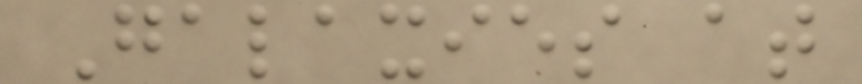Galaxies at
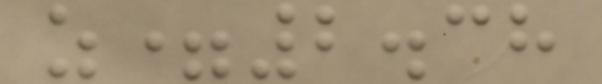z=2.38
